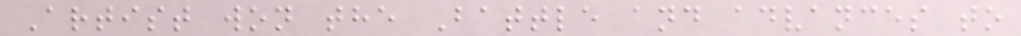Artist won the Battle and advances to
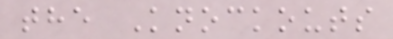the Knockouts
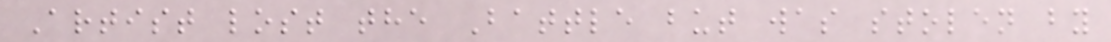Artist lost the Battle but was stolen by
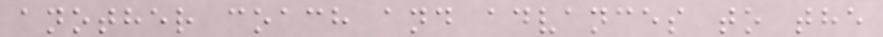another coach and advances to the
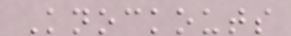Knockouts
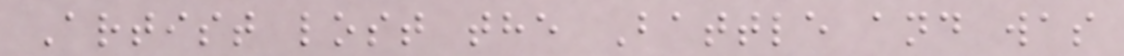Artist lost the Battle and was
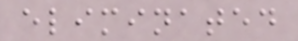eliminated
